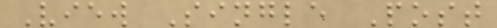View Single Post
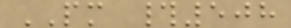PM #508
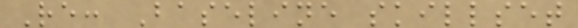Re: Baseline skillset
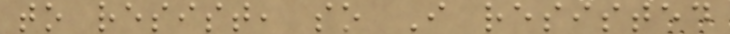to resist, so I resisted
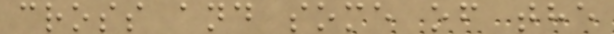cross and some of the
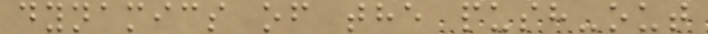dynamics of the push-out
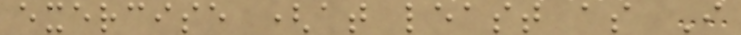exercise (at least as I
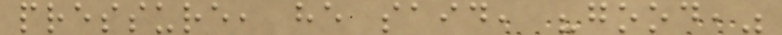pressure, he said, "good,"
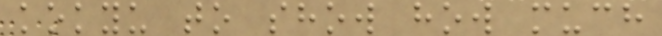kokyu to show how much
